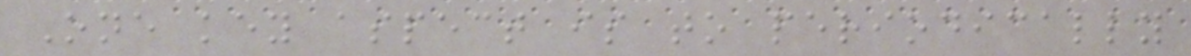One key aspect is to periodically
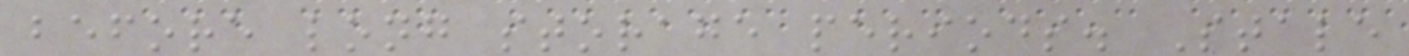before long storage periods. Stale
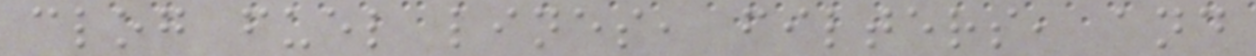clog fuel lines, filters, and
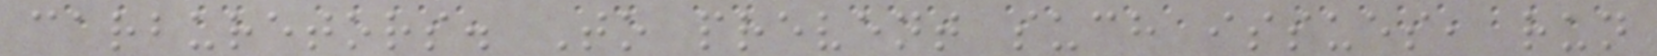carburetors. To prevent such issues, run
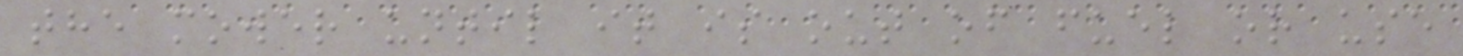the mower until it is out of fuel or use
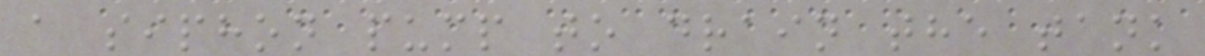a siphon pump to drain the tank
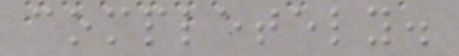completely.
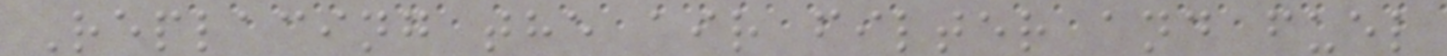Replacing the air filter and fuel
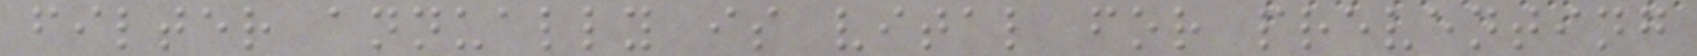filter annually is vital for preventing
